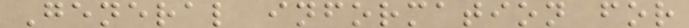General information for
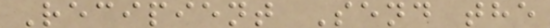Recipient Send the
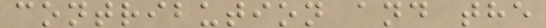contribution and the
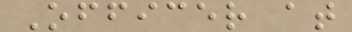Officer at
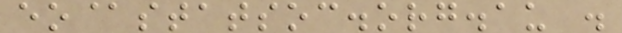eo@statsoc.org.au .
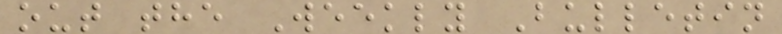out the Weekly Bulletin
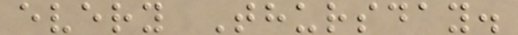every Thursday.
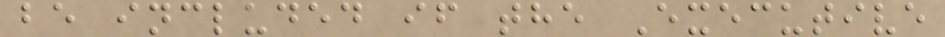be included if the Executive
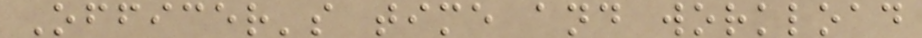Officer's time and workload
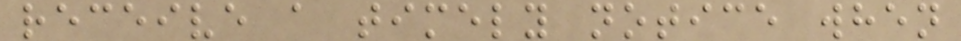receive a timely notice when
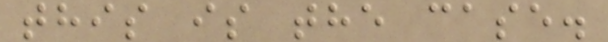this is the case.
